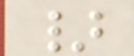}
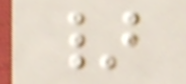}
